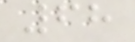68
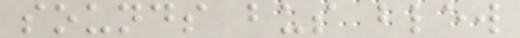sounds bus blew
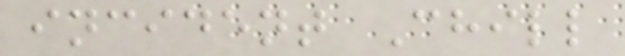incident Chill
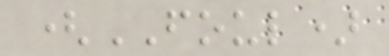(FOUL)
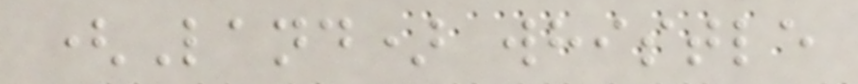(Land) whistle
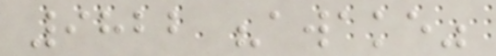9822 "awake"
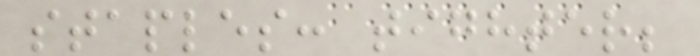staples: tighter;
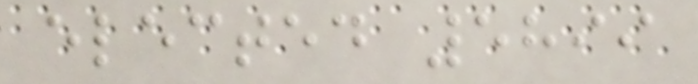elected 5899
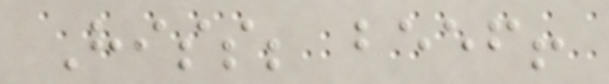Hiss; beef!
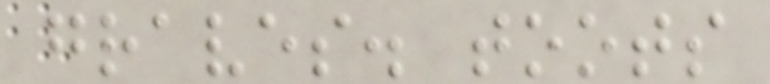graves. toots
